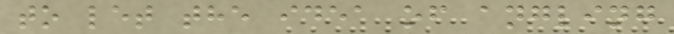to let the idea of angling
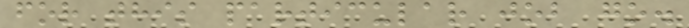for this particular job go.
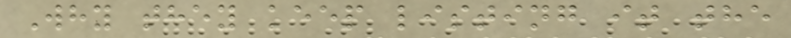Why they keep listing it the
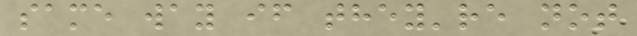same way if they're not
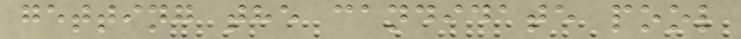getting the candidate pool
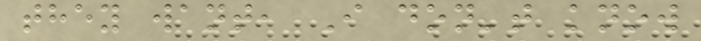they want, I don't know
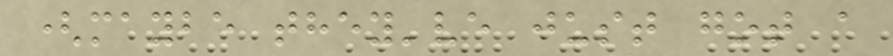(maybe they've just got a
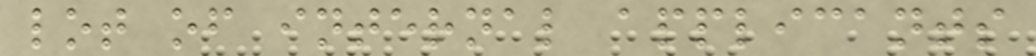lot of internal applicants
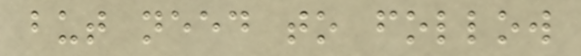but need to follow
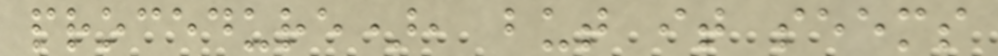procedure), but it seems
